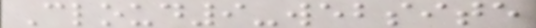Cloud9-website
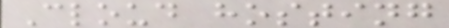Cloud hosting
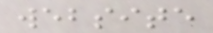website
